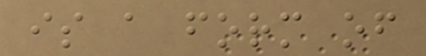is a form of
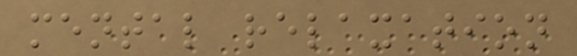mental relaxation
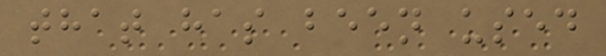that has been used
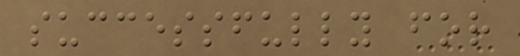successfully for
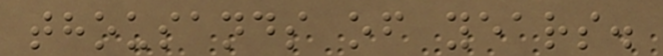thousands of years.
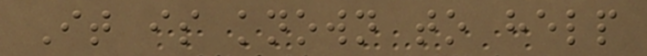It is known to help
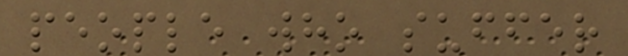people who suffer
